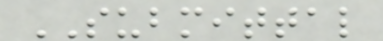SUBMITTAL
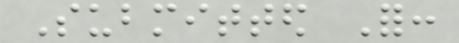Submitted For:
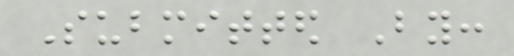Submitted By:
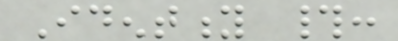Identity #:
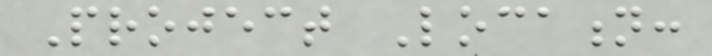Project Location:
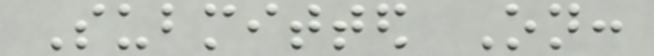Submitted On:
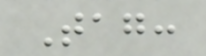Tag:
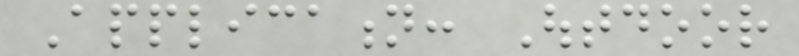Application: Outdoor
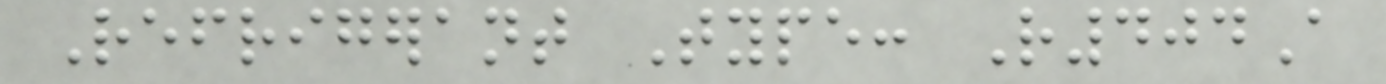Refrigerant Type: R404A
